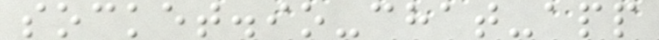socket.io-chat-app
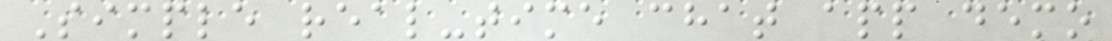Simple real-time chat app demo
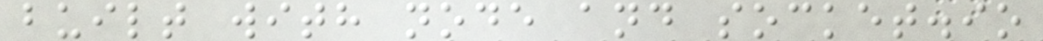built with node and socket.io
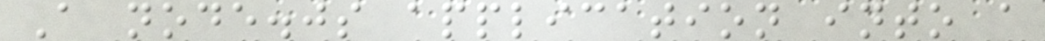A node.js application into a
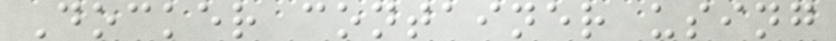Docker container using
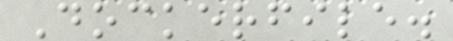Dockerfile.
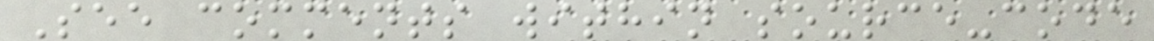See comments within source-code
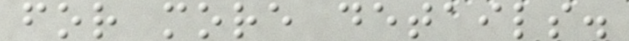for more details.
